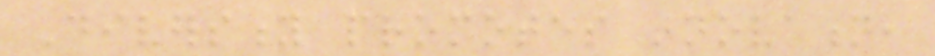Diversity promotes innovation,
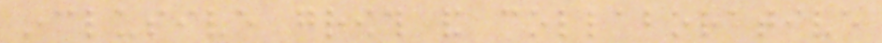inclusive growth and collaborative
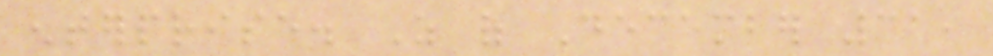enterprise. As of December 31,
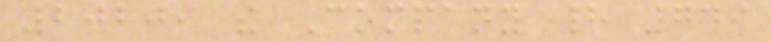2020, the Company had 749
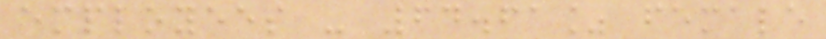employees - 64.61% female
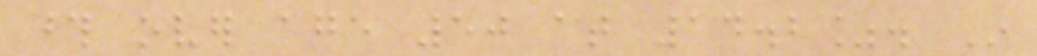those over age 50 at 14.2%. In
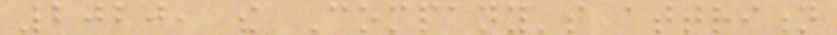2020, the Company's attrition
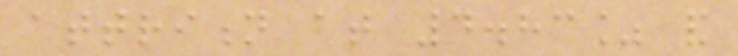attrition at 4.83% and
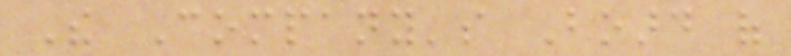The Company's Board of
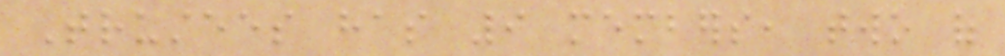Trustees has 9 members, two of
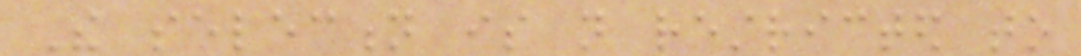The selection is not restricted to
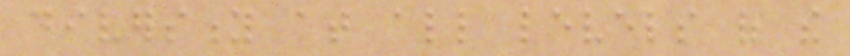diversity at all levels of the
